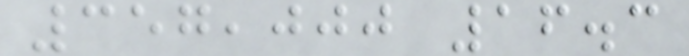357,000 16.3
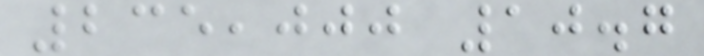235,000 10.7
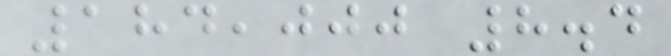184,000 8.4
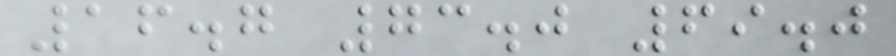16.7 73.0 69.0
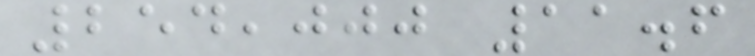254,000 11.6
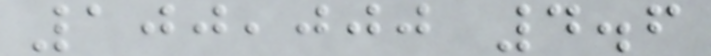100,000 4.6
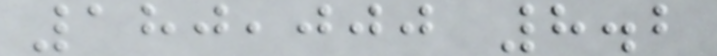180,000 8.2
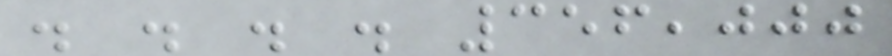. . . . 356,000
